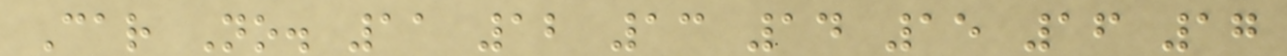Car No. 11 12 13 14 15 16 17
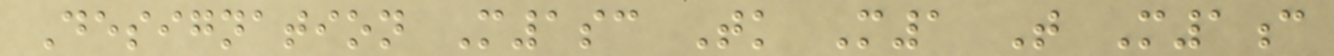Designation M1sc Tk M1 T M1c
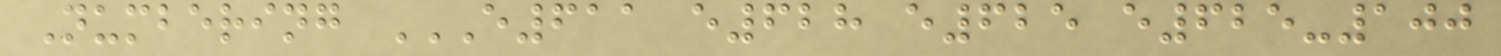Numbering E611 E628 E625 E625-100
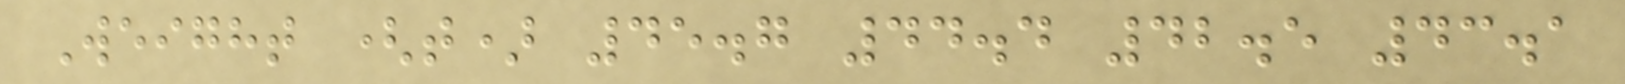Weight (t) 45.7 44.4 42.5 43.1
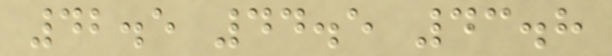42.5 44.5 43.8
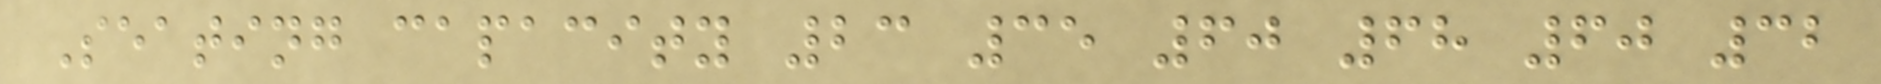Seating capacity 23 35 60 68 60 32
